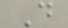D
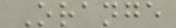Orange
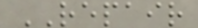REPAIR
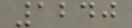1240
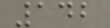142
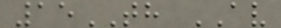15TH AV
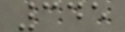345
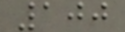100
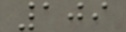109
